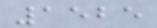1525
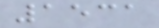1531
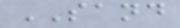SAND
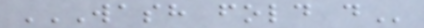WASH FOLD D
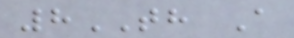8TH A
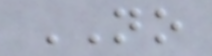NO
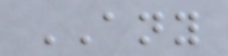ANY
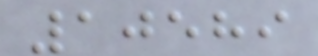10589
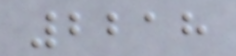2218
